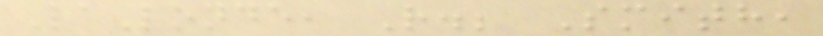LaLonde, R.; Smith,
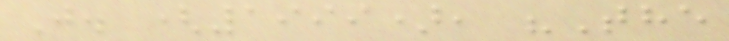J. (1999), "The
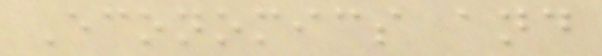Economics and
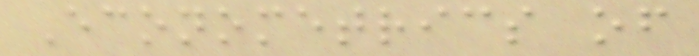Econometrics of
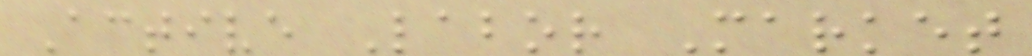Active Labor Market
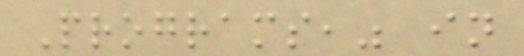Programs," in
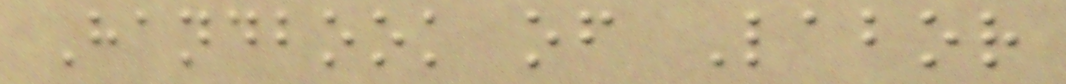Handbook of Labor
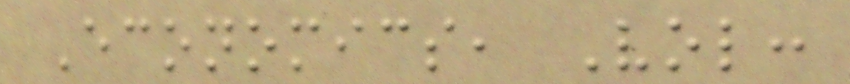Economics, Vol:
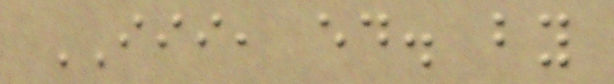III, ed. by
